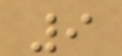9
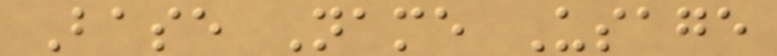Base Name Usage
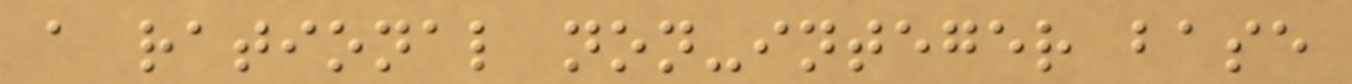a rational non-integer base
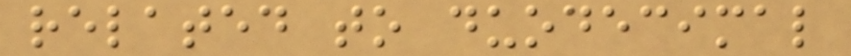related to duodecimal
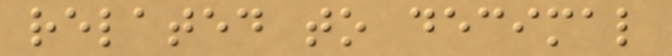related to decimal
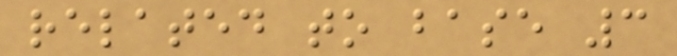related to base 3
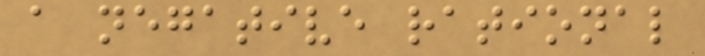a negative rational
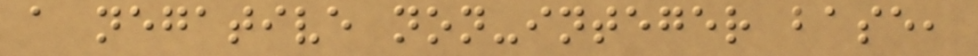a negative non-integer base,
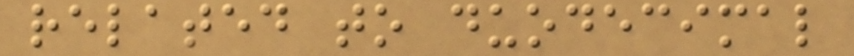related to duodecimal
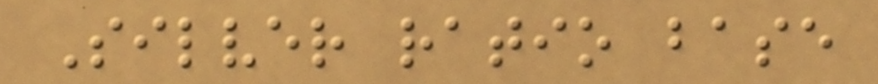Silver ratio base
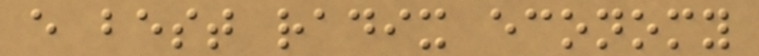e best radix economy
